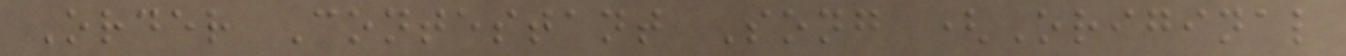Order Contestant Song (Original
